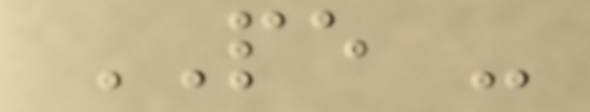PE -
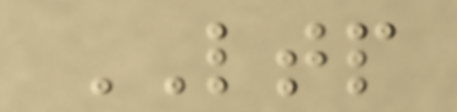LTP
